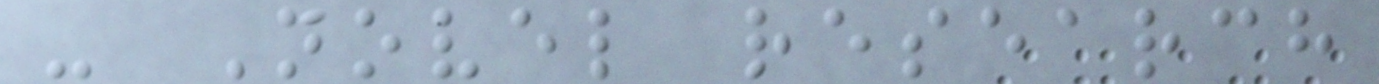- Novel research
